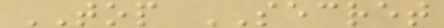TOP SECRET
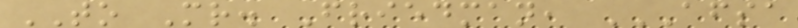TO Mr. Friedman, AFSA
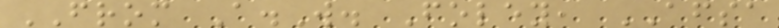FROM A.W. Foley, AFSA
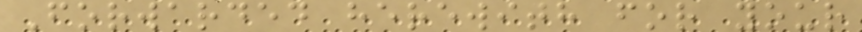Forwarded herewith for your
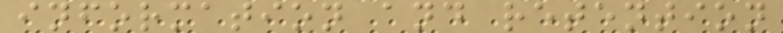information and retention
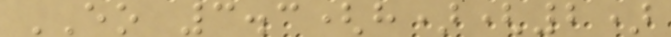EO 3.3(h)(2)
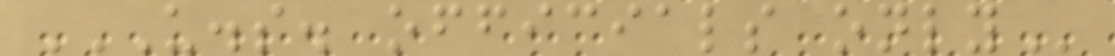U.S. OFFICIALS ONLY
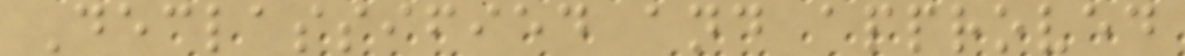Declassified and approved
